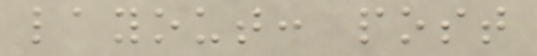layout: post
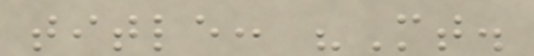title: "Mt.
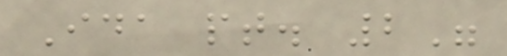Ida pt. 2"
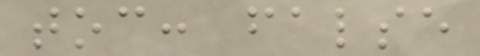toc: false
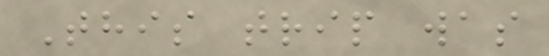This trip was
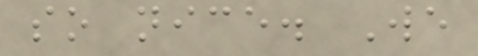so nice. We
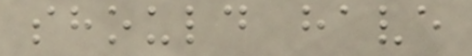should have
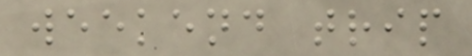weekend trip
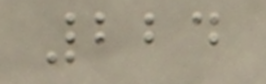224
